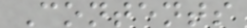Contents
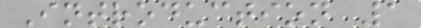Introduction 1
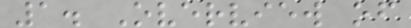1. Overview of
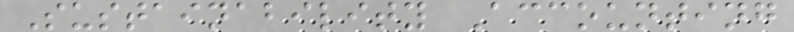Sustainability Accounting
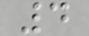4
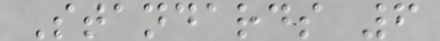Standards 6
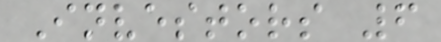Investors 6
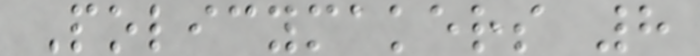Policymakers 8
